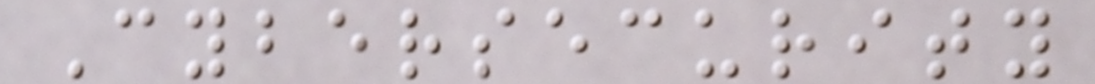Cybersecurity
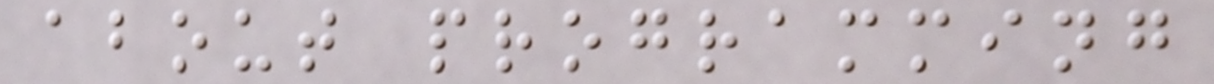about programming
